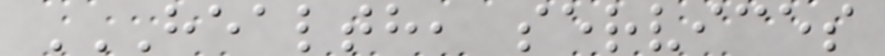HEALTH, SERVICES
